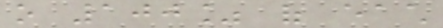o 100% of each
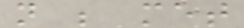not be met
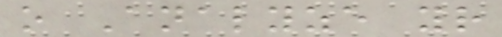o Analyze your
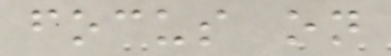focus on
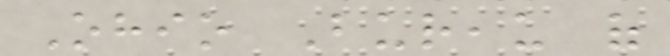Ohio Bureau of
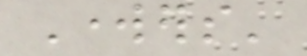Workers'
